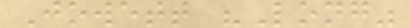Jowett "Long"
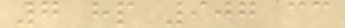7 hp 907 cc
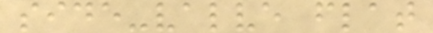side-valve flat
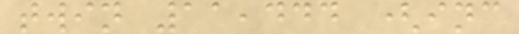twin 11,444 (inc
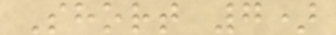Short 7)
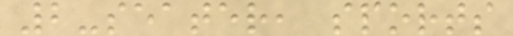2-seater, sports
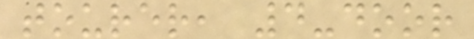tourer, 4-door
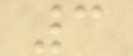3
